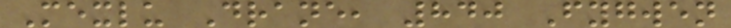Mexlu Drane, 840 Fygwen
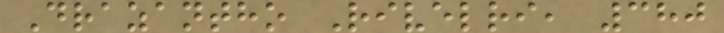Drazantho Rivelri, 380
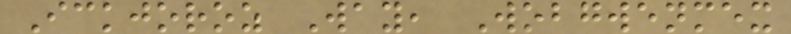Ickjoroz Way, Wobgwenmex
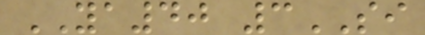YA40 3SI
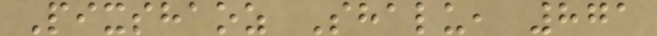Pixshaoz Shalu, 871
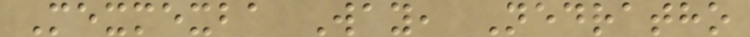Mexmexba Way, Nedratho
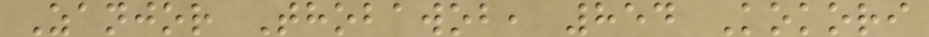Zanjor Thobawob, 854 Kokori
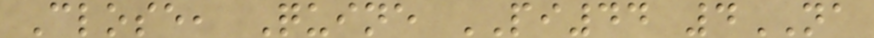Close, Quine PI44 4NA
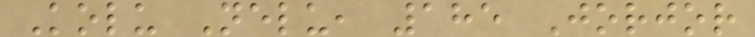Kolu Nelu, 185 Jorjor
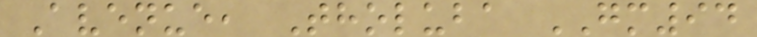Avenue, Tholuba GM94
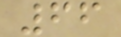66
